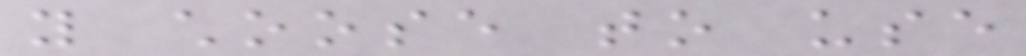you choose to use
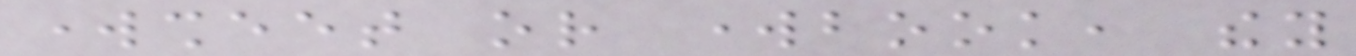worksheet or workbook, they
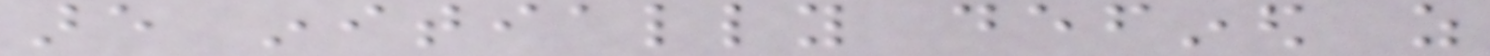are initially defined as
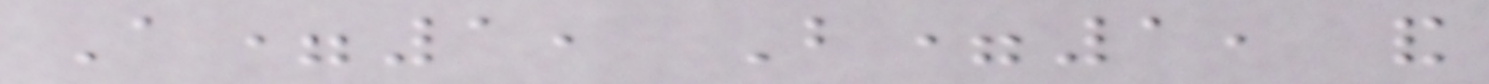A=1, B=1, and
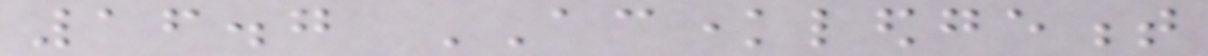16.7 ACKNOWLEDGEMENT
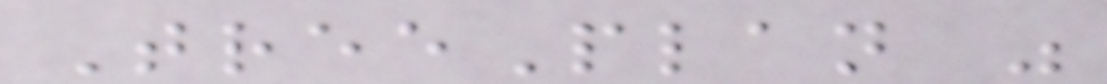TreePlan was
